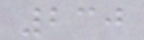230
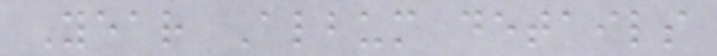Year Album details
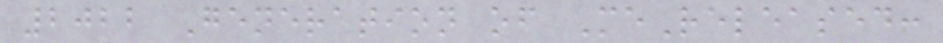2022 Generation of MeReleased:
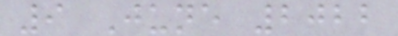9 June 2022
